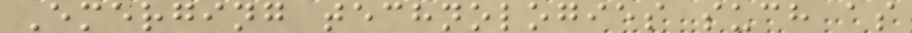Emerging technologies such as
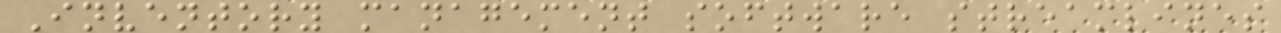Inventory management software streamlines
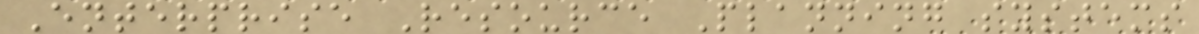Enterprise Resource Planning systems
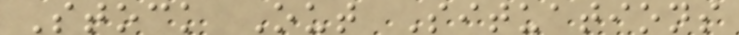Stock Out Situations
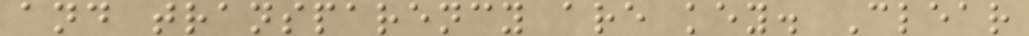and transparency are key. Clear
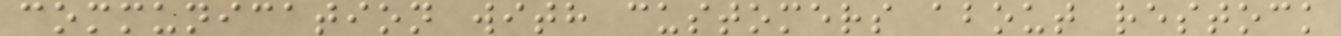communication with customers about restock
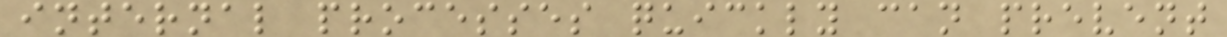internal processes quickly can prevent
